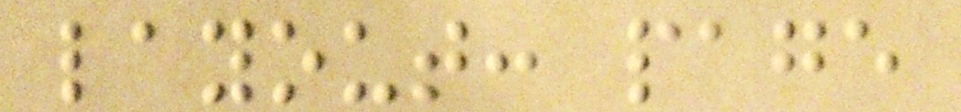layout: page
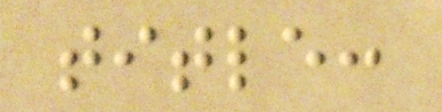title:
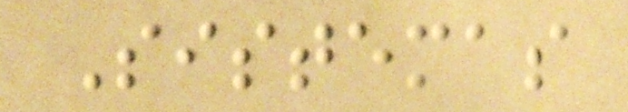Sistemas
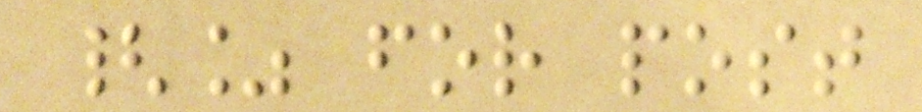{% for post
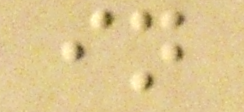in
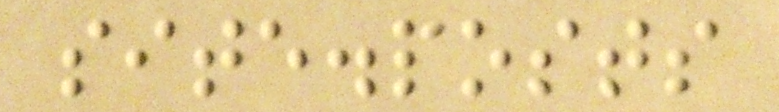site.posts
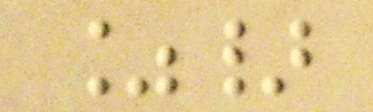%}
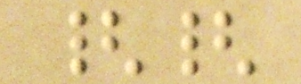{{
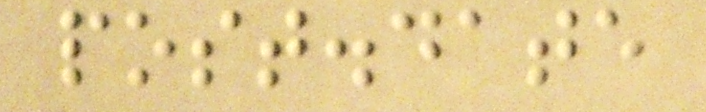post.date
